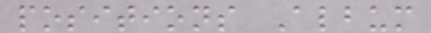positions Album
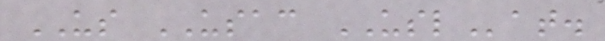US USAC USLat.
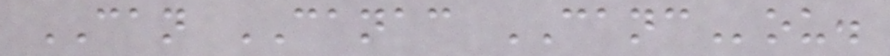CAN CANAC CANCou.
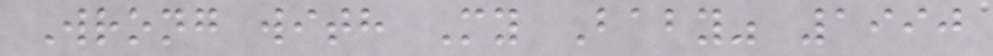Wrong with My Baby" 1990
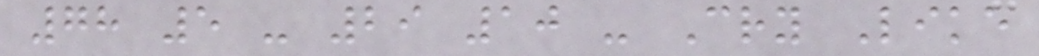78 5 - 29 10 - Cry Like
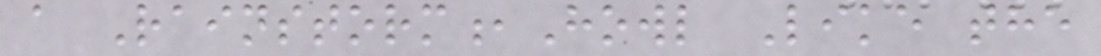a Rainstorm,Howl Like the
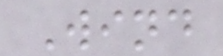Wind
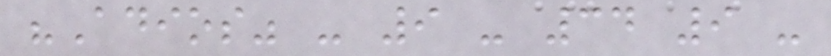"Adios" - 9 - 34 9 -
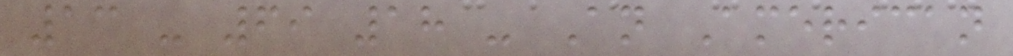13 - 69 18 - An American
